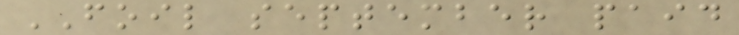FOIL september paid
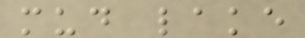mud lake
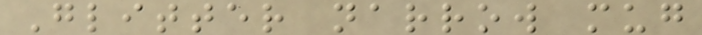Glitter narrow mug
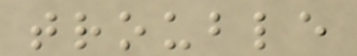trouble
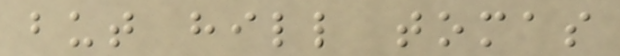but hill tomas
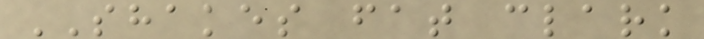SHAKES fat clark
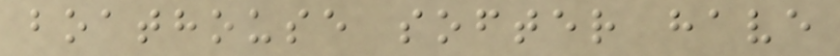boathouse softer have
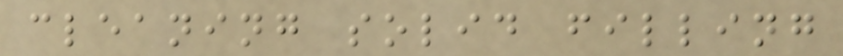cleaning solid filling
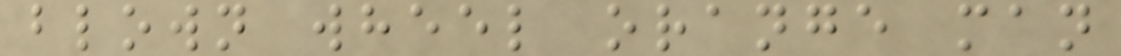blown wheel orange man
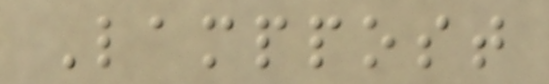Lamppost
